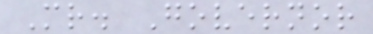Mr. Governor
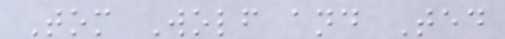Tom Wolf and Ted
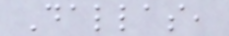Dallas,
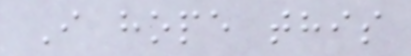I hope this
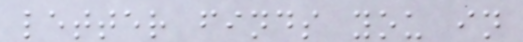letter finds you in
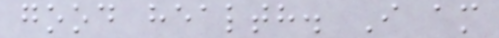good health. I am
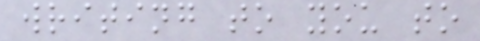writing to you to
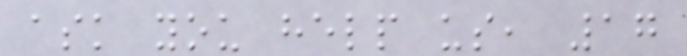ask you help us, 17
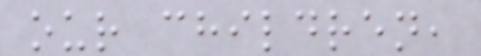our children,
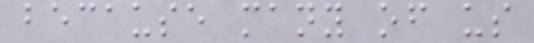because many of us
